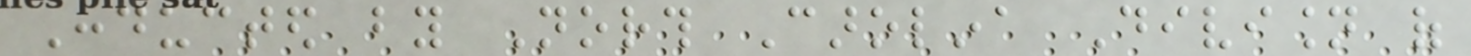Conducted by North Carolina Division of
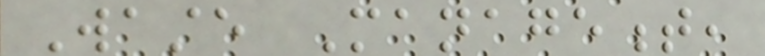Waste Management,
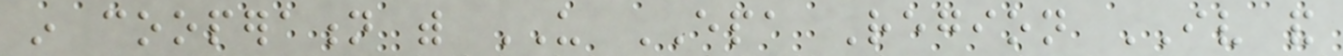in cooperation with US EPA Region IV and
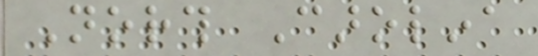North Carolina
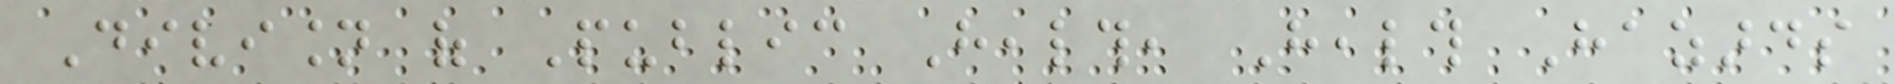Division of Public Health, Health Hazards
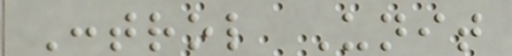Control Unit
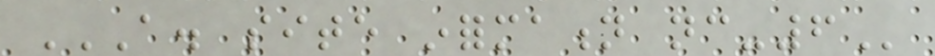A. SITE INFORMATION NC-6
